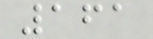161
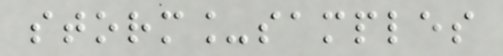storm_samples
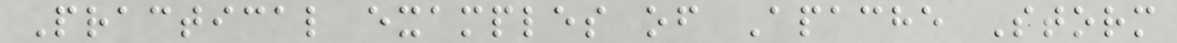Practical examples of Apache Storm
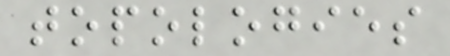topologies
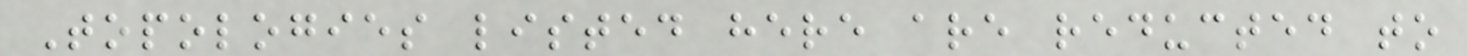Topologies listed here are reducted to
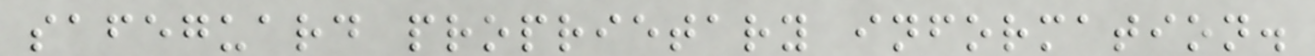safeguard proprietary information.
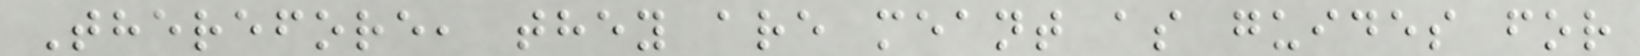Therefore, they are meant as guides for
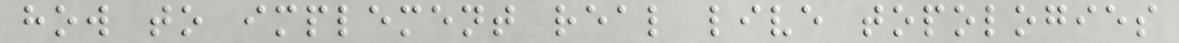how to implement real live topologies
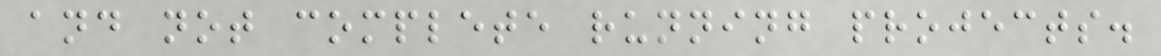and not complete running projects.
